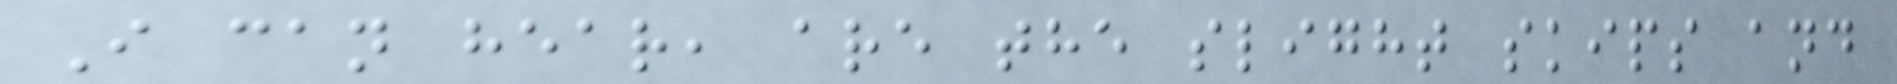I can hear, are the slight skips and
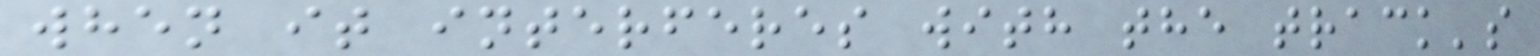when it interferes with the track's
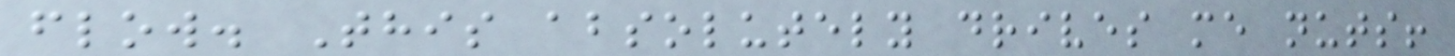flow. This absolutely drives me nuts!
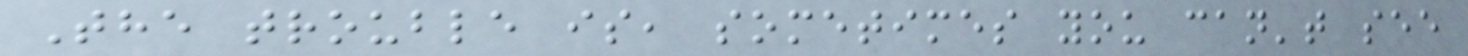The trouble is, sometimes you can't see
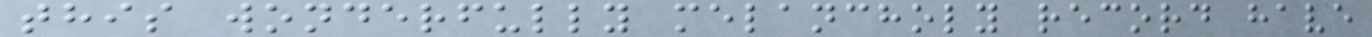this wonderfully melancholy record have
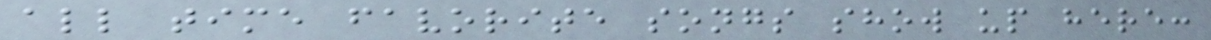all time favorite songs show up here:
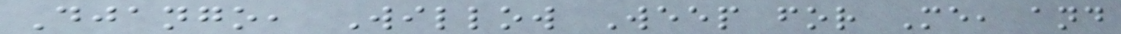Django, Willow Weep for Me, and
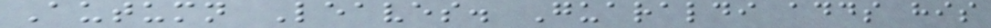Autumn Leaves. Guaraldi adds his
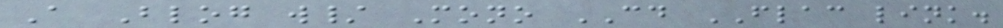A Blog w/ Mono CD FLAC link.
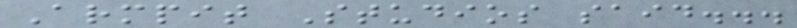Armpit Studios said...
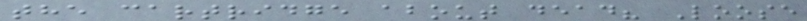the cartridge about dead? Loose
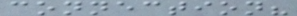connection?
